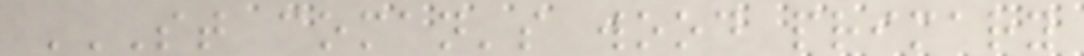ST COMAN'S WOOD PRIMARY
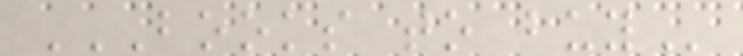BOOKS TO BUY
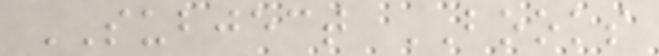SUBJECT BOOKS
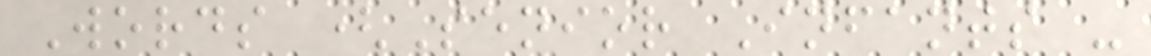Words (Senior Infants -
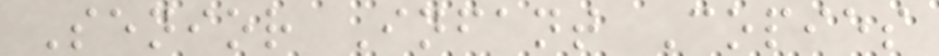Senior Infant Copies
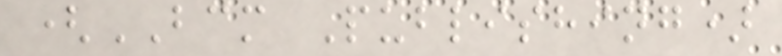(BCM Publishing)
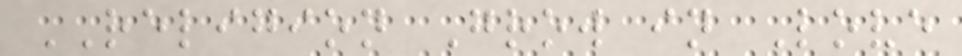RELIGION Grow in Love
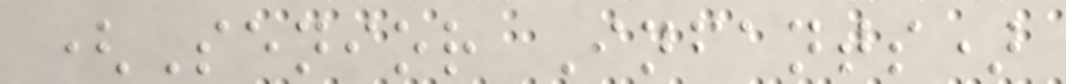(Senior Infants)
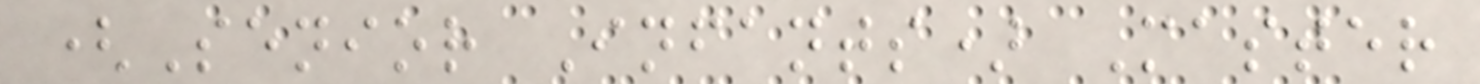(Senior Infants) Master
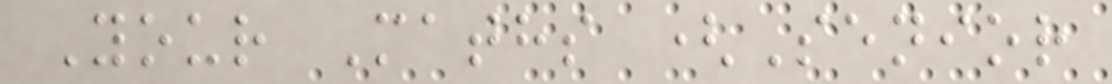Your Maths (Senior
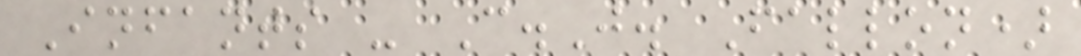Infants - C.J. Fallon)
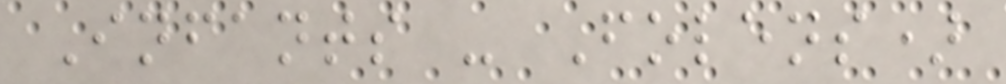Infants - Folens)
